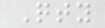Qty
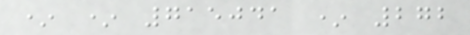* * 715041 * 272
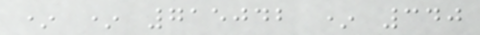* * 715042 * 340
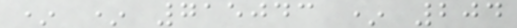* * 715043 * 204
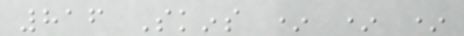816 Skins * * *
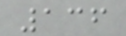136
